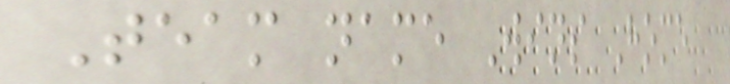Team name Wins Home
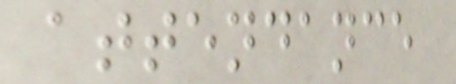attendance
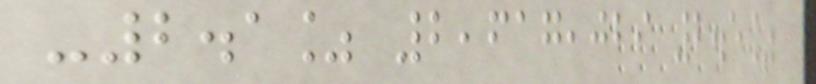-2.1% 2,617,029 2.5%
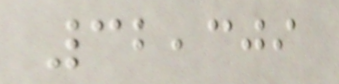32,309
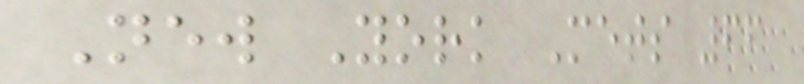New York Mets 66
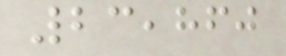23,860
